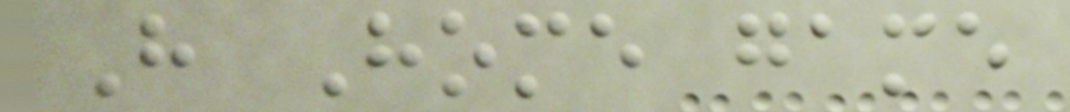H Home game
